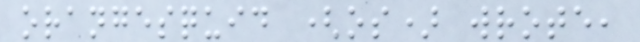orangesquid (os) wrote,
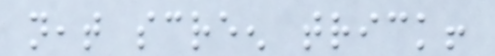neat screen trick!
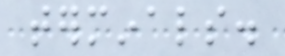terminals.
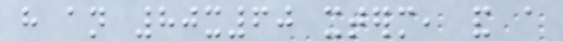have an 80x60 xterm, and a
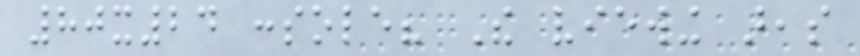80x24 console? The viewing areas
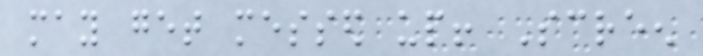may get messed up! Screen
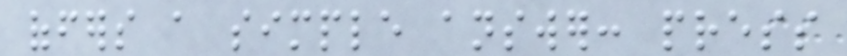offers a simple answer: press
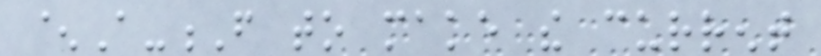^A-F to make the current
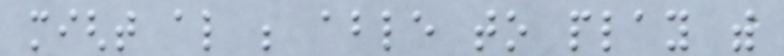might also be able to play with
